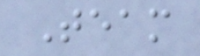Team
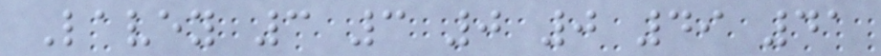Lavey 3 3 0 0 49 41
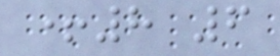+8 6
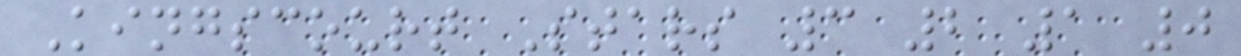Kingscourt Stars 3 2 1 0
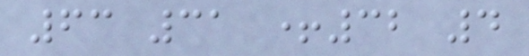63 31 +32 4
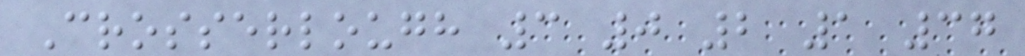Crosserlough 3 0 2 1 37
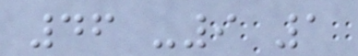46 -9 1
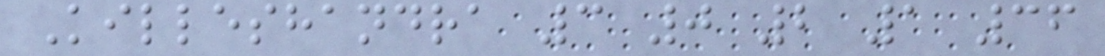Killeshandra 3 0 2 1 36
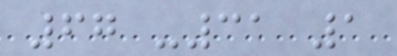67 -31 1
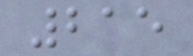215
